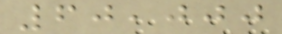60,000
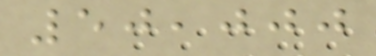50,000
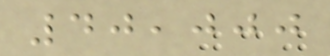40,000
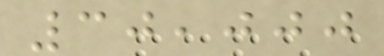30,000
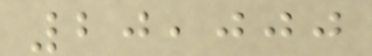20,000
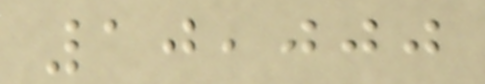10,000
